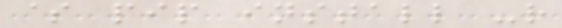$ pip install -r
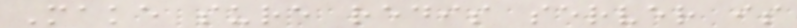Make sure redis server is
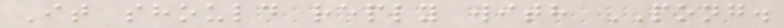It should reply with PONG.
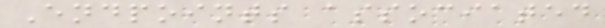Endpoints associated
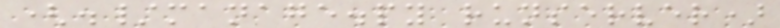(./manage.py runserver)
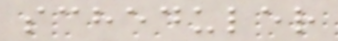scheduler
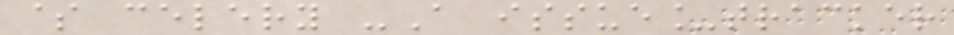$ celery -A issue_tracker
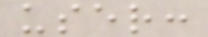user:
